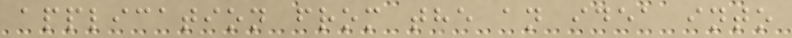application from the an idea into
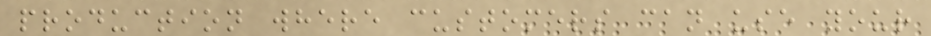production where customers can use your
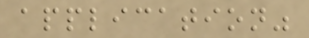application"
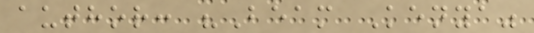author: "Beam Kenya"
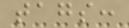tags:
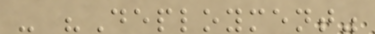- "Deployment"
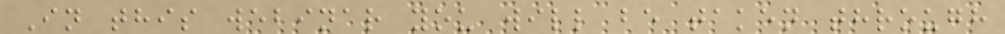In this webinar you will be taken through
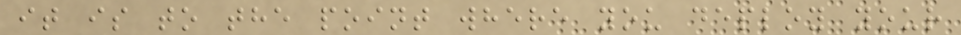it is to the point where you deploy your
